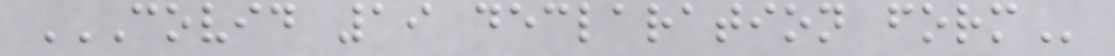COVID 19 DECLARATION FORM
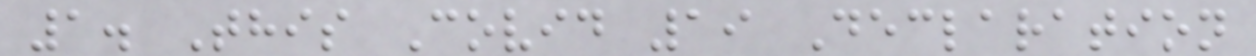1. This Covid 19 Declaration
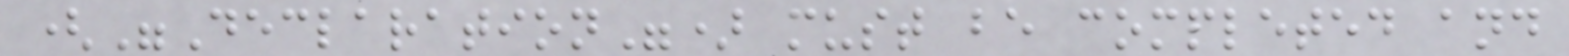("Declaration") must be completed and
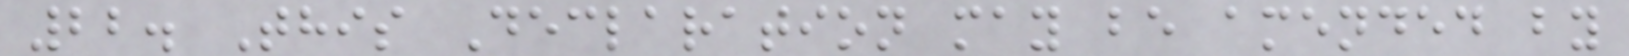22. This Declaration may be amended by
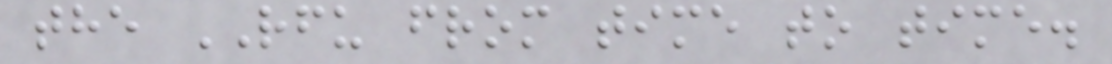the RFU from time to time.
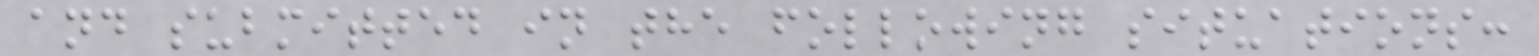and submitted in the following situations:
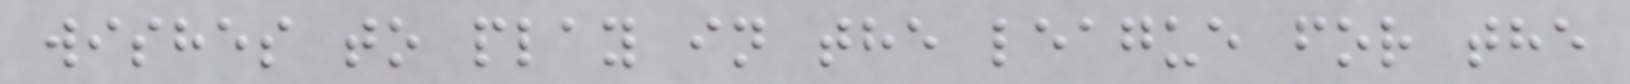wishes to play in the league for the
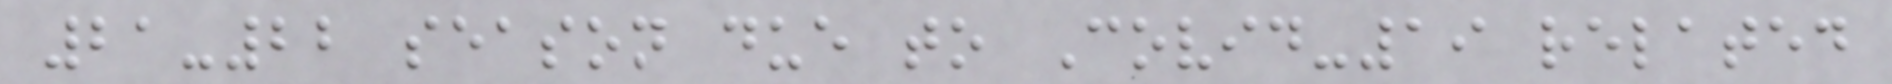21-22 season due to Covid-19 related
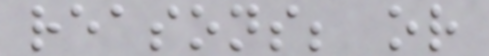reasons; or
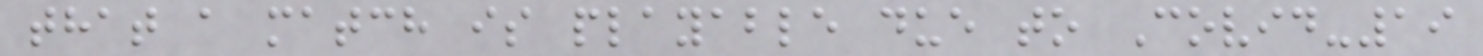that a match is playable due to Covid-19
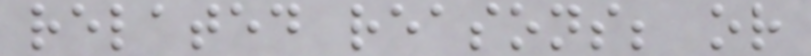related reasons; or
